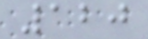120
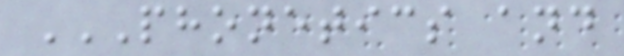PHONETICS AND
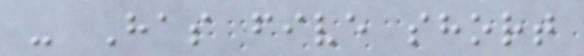- Has five short
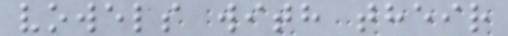vowels with their
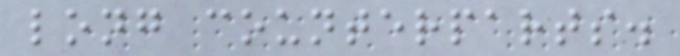long counterparts.
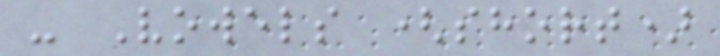- Vowels (short)
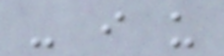- i u
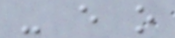- e o
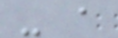- a
